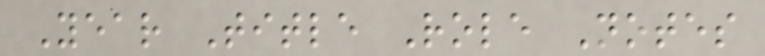Year Title Role Notes
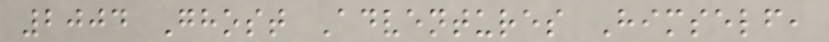2004 Ghost Adventures Himself,
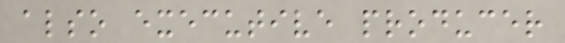also executive producer
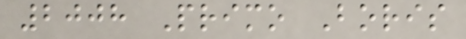2008 Primo Boris
